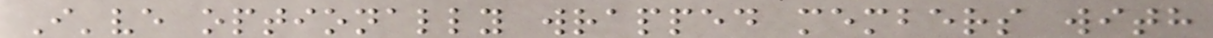I've optionally wrapped members with
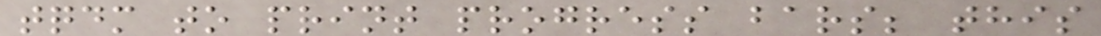tqdm to print progress bars; this
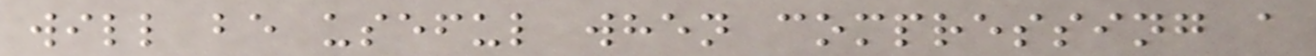will be useful when compressing a
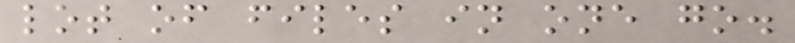lot of files in one go.
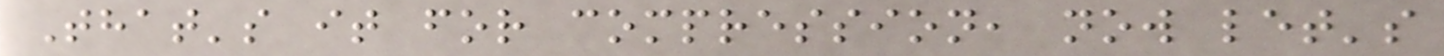That's it for compression, now let's
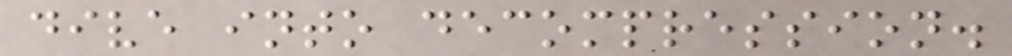dive into decompression.
